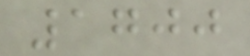1700
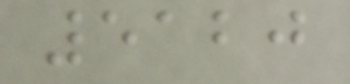5120
